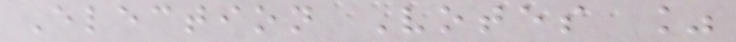Election Votes %
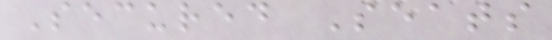Secured Seats
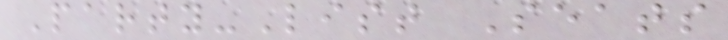Party-List Seats
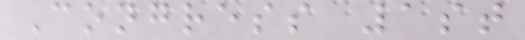Congress 1st
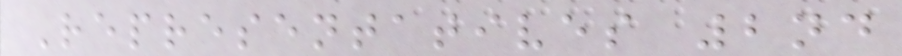Representatives 2nd
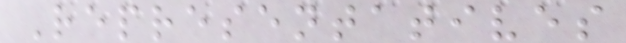Representatives
